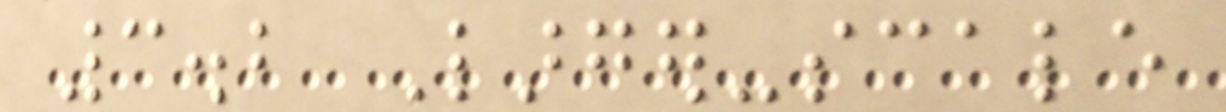3.2 Larger-scale
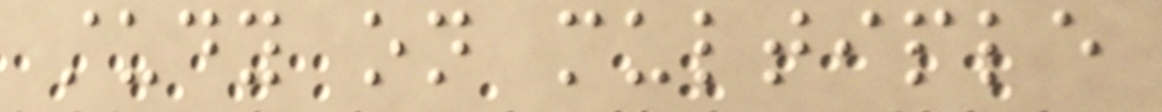study on multiple
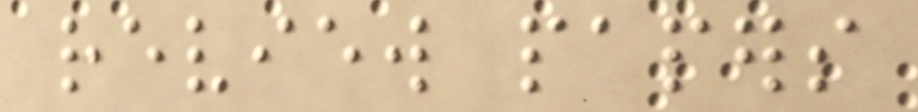review papers
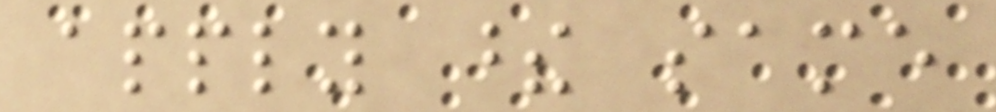apply these same
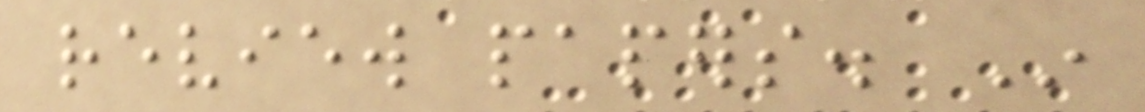review papers. In
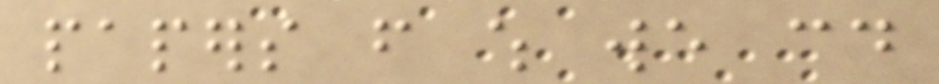papers from which we could
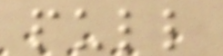pull
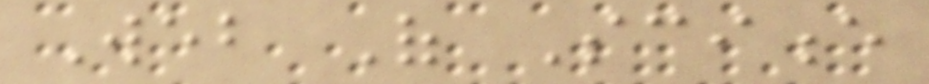Web Of Science
